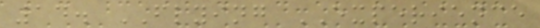14. FLYING EXPERIENCE
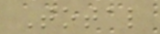Total
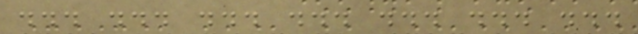... ... ... ... ... ... ...
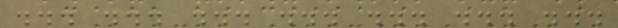... ... ... ... ... ... ...
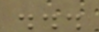...
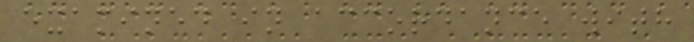examined in accordance with
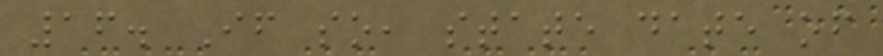16. If so, state date of
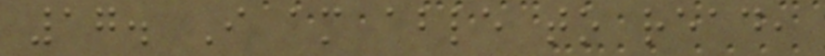17. I am able to read,
